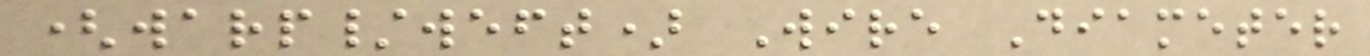(warp/weft) Wire Diameter
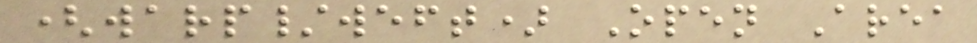(warp/weft) Open Area
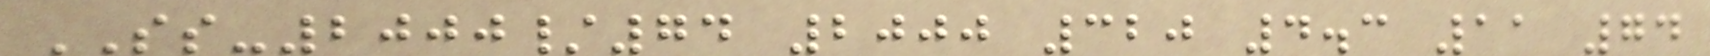SS-2000/74 2000 320 4.3 11 74
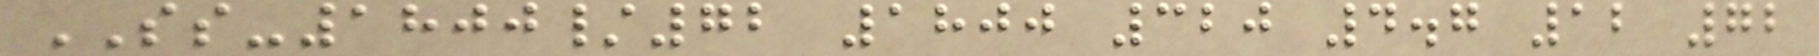SS-1800/72 1800 320 4.7 12 72
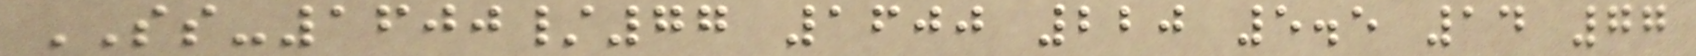SS-1600/77 1600 220 5.5 14 77
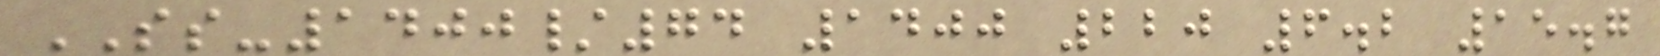SS-1400/74 1400 220 6.2 15.7
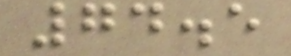74.5
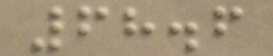68.6
